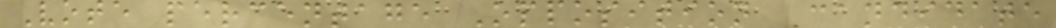Vote percentage Opposition Candidate
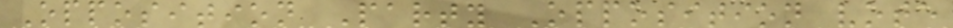Opposition Party Opposition vote
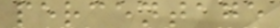percentage
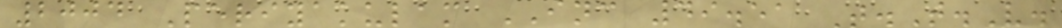2004 Periyakulam INC 49.51 T.T.V.
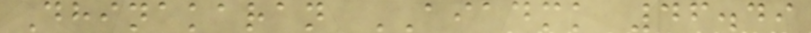Dhinakaran AIADMK 46.49
